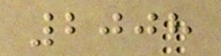2008
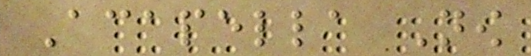Acapella Now
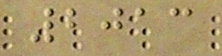2013
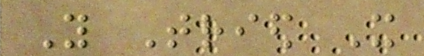You Tried It
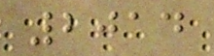2014
